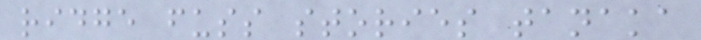ridge fuss stories tanaka
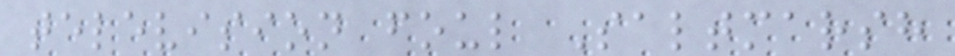television foul Saltmarsh
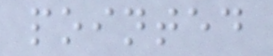pointed
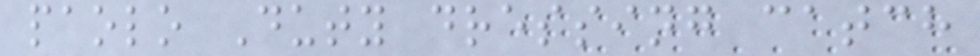paolo Duty dressing catch
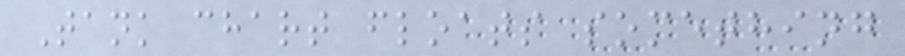Tank chart floats something
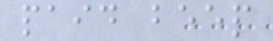paid beep
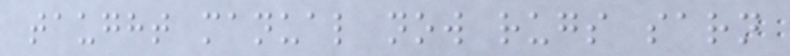taught manual now rugs sarn
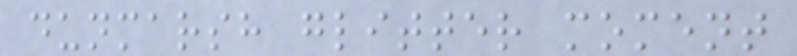dunmarsh glitter moment
